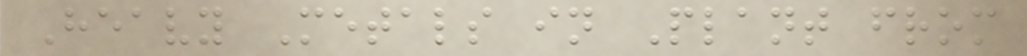Heavy Metals in Plant from
